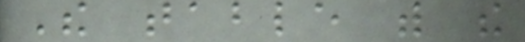The table with the
